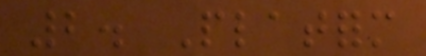2. Platform
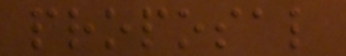proposal
